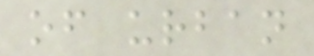of urban
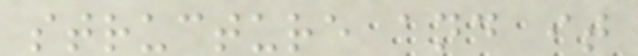structure and it
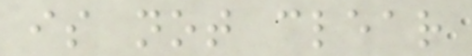is not clear
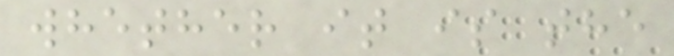whether it is the
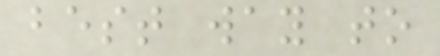best way to
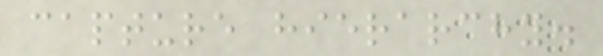capture hierarchy.
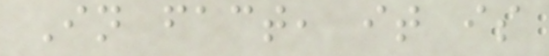In fact, it is
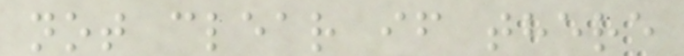not clear if there
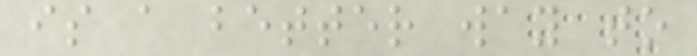is a better way to
